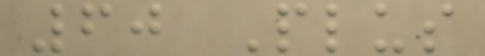60 Plus
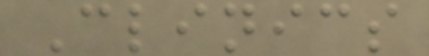Clinics
